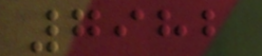7982
